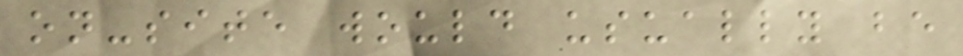on-site would usually be
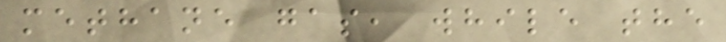methane gas, while the
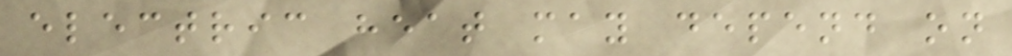electric heat may depend on
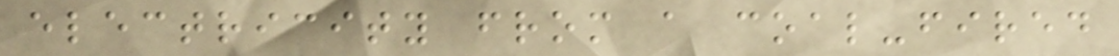electricity from a coal-fired
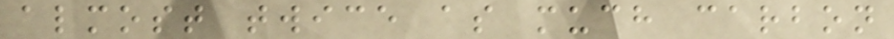almost twice as much carbon
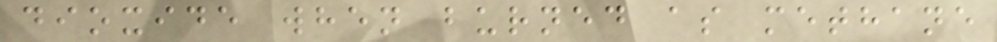dioxide when burned as methane
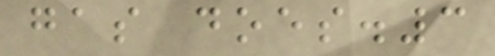gas does.3
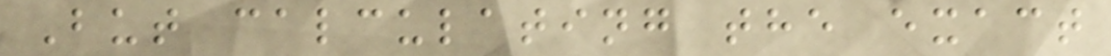But calculating the exact
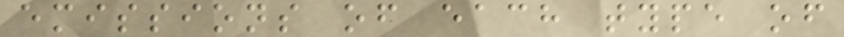emissions of each type of
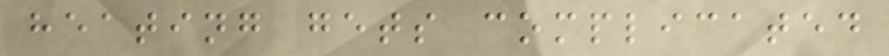heating gets complicated
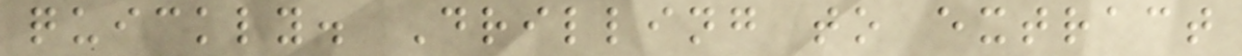quickly. Drilling to extract
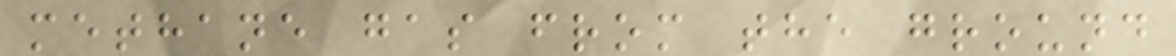methane gas from the ground
